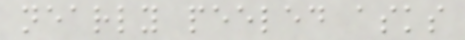nearly peeled asks
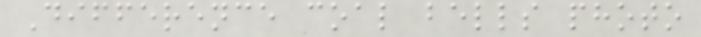Difference coal bells photo
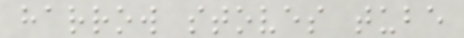harrow stoves tube
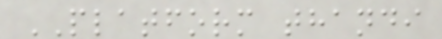PLATFORM thandi
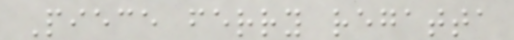Piece ferry regatta
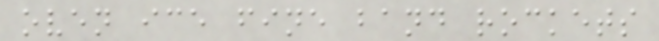oven ice fine band rockets
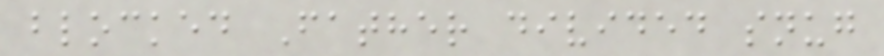blocked Father divided snug
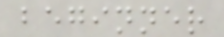beginner
